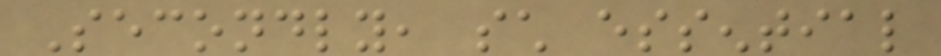Secondly, such essential
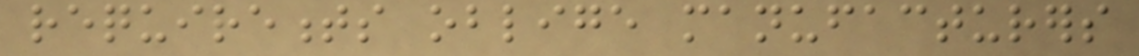requirements oblige manufacturers
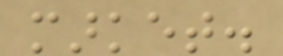market.
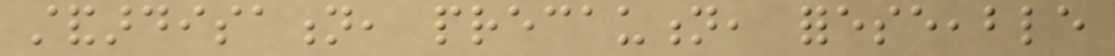standardisation, precaution, foreseeable
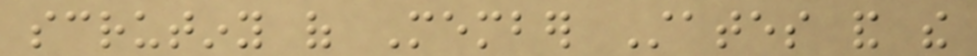scrutiny of Member States and the
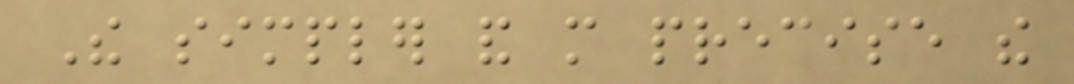The simpler and more precise the
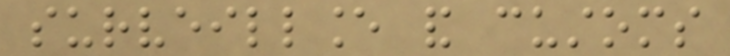surveillance and customs
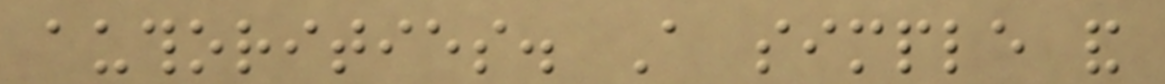authorities. A simple and
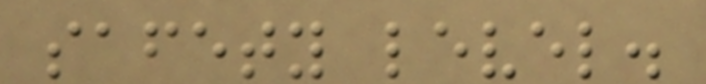safety level.
